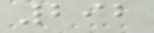292
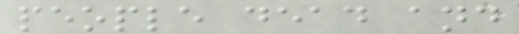people dead and
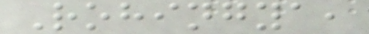Rohingya,
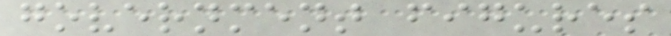government figures
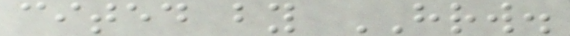cited by HRW.
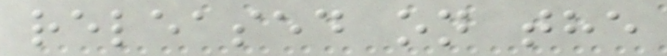released on the
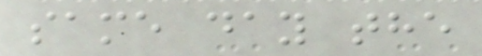same day the
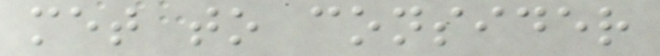met to consider
